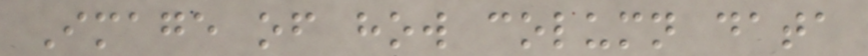Image of how column data
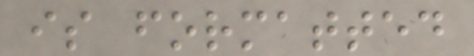is formatted
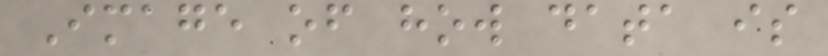Image of how data is
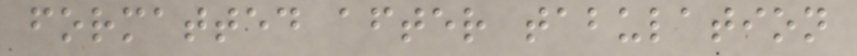formatted after tabulation
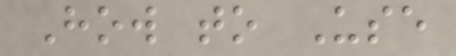How to Use
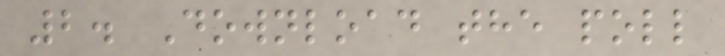2. Download the poll
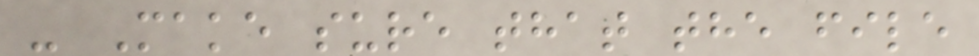- Make sure that the file
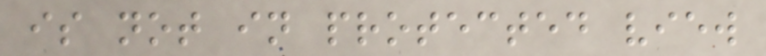is not in protected view
